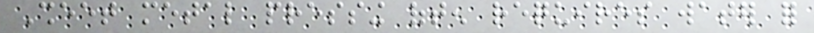Sheet metal pressing often requires water for
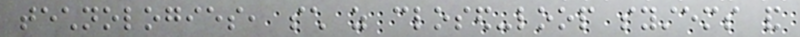technologies, such as closed-loop systems and
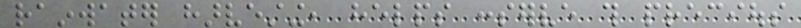rainwater harvesting, helps conserve this precious
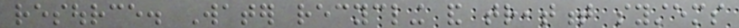resource. Water recycling and treatment systems
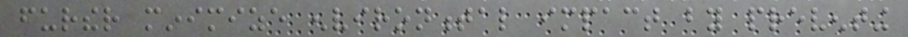further minimize environmental impact by preventing
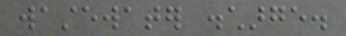wastewater discharge.
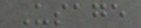Usage
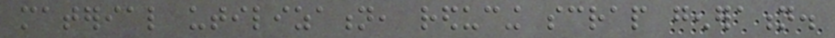material utilization, reducing scrap generation.
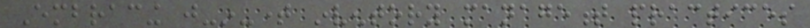Embracing just-in-time inventory management practices
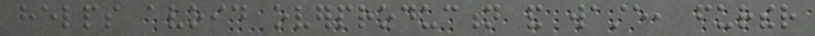helps avoid overproduction and waste, further
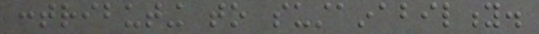contributing to sustainability.
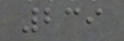239
